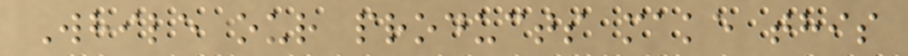While our products make this
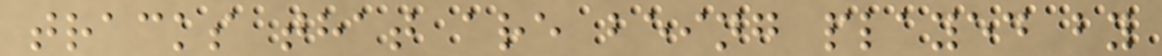tracks that are being played by
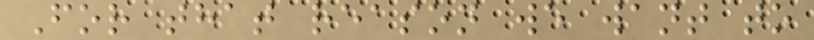For that reason we want to
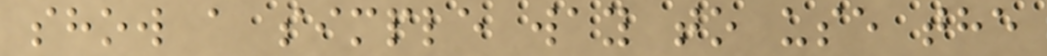show a simple way to use the
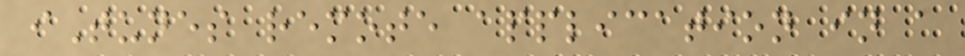iTunes remote application in a
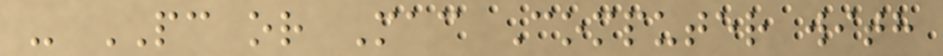- PC or Mac Computer with
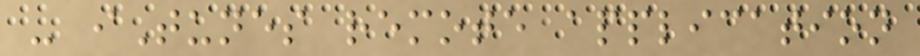- iTunes remote application
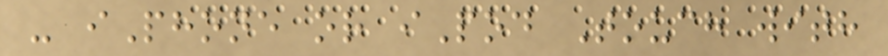- iPhone or iPod Touch with
